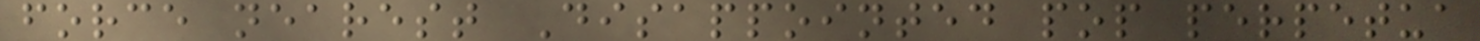force nearest Disappointed pop perpetua
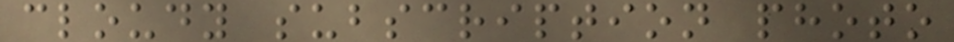cloudy subscription photo
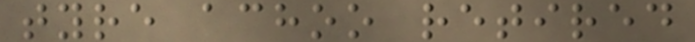tyre achoo retired
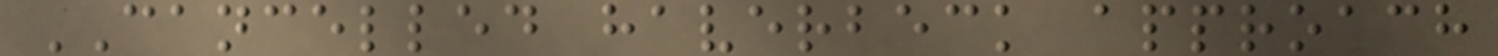CANCELLED haverbeck approach
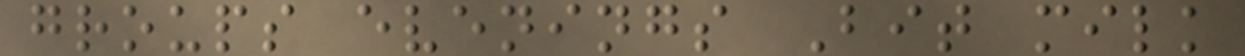groups evenings Bit milk
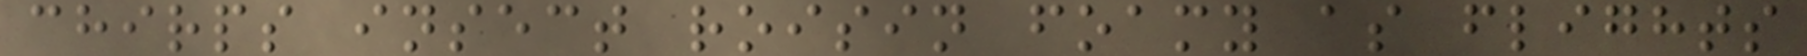chirps insect roisin foamy as flights
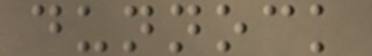dunnock
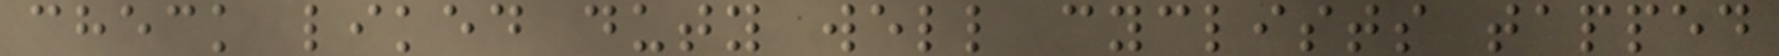check liked duty well cyclists tapped
